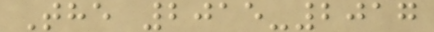The 2015-2017
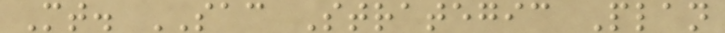Mt. SAC Strategic Plan
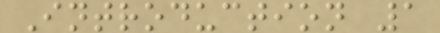Introduction 1
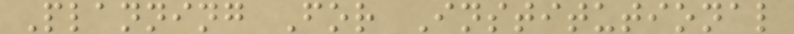Planning For Institutional
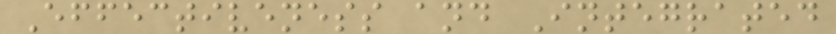Effectiveness and Integrated
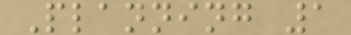Planning 1
